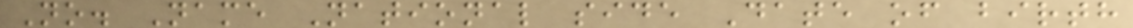No. Name National side Date of birth
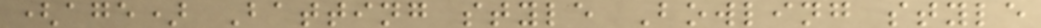(age) Batting style Bowling style
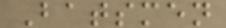Batsmen
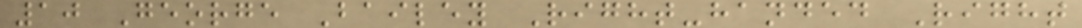10 George Bailey Right-handed Right
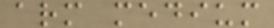arm medium
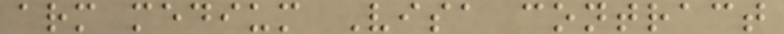arm medium Visa contract
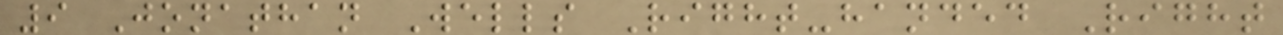9 Jonathan Wells Right-handed Right
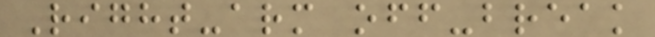Right-arm off-break
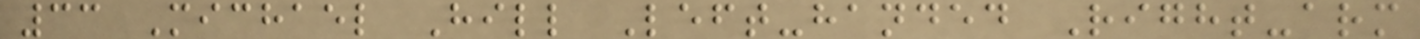33 Michael Hill Left-handed Right-arm
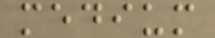medium
